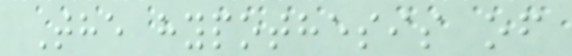The hypothesis of
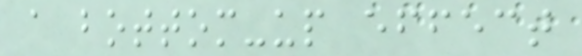a bottom-up effect
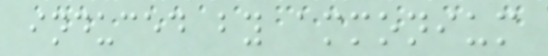induced by ammonium
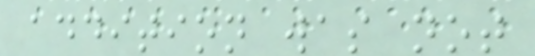addition was not
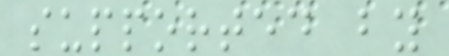supported by
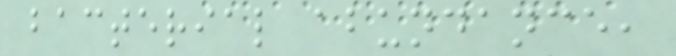bacterial abundance,
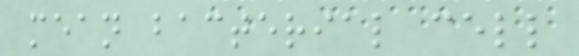mean bacterial cell
